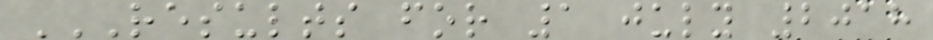RESULTS FOR 1 JULY 2018
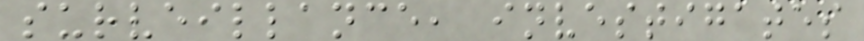surveillance, investigates
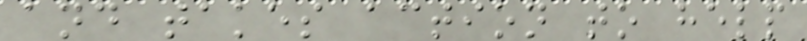and takes action to help
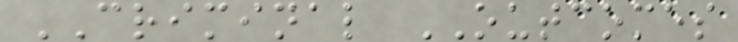CRIMINAL OUTCOMES
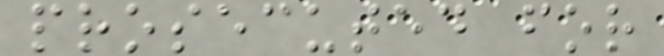prosecuted for
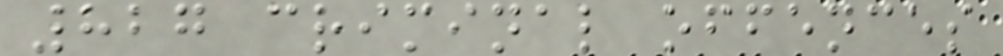827 criminal offences
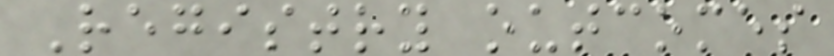Registry outcomes
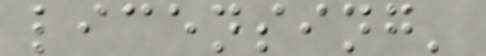licensing'
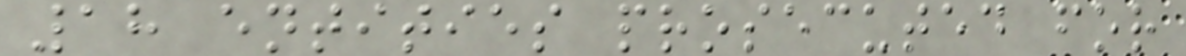18 entities prosecuted for
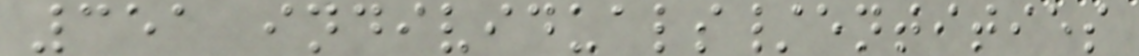351 individuals/entities
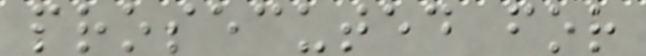prosecuted for
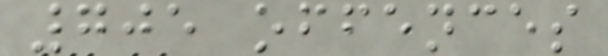705 offences
